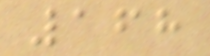168
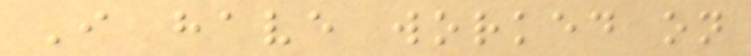I have worked on
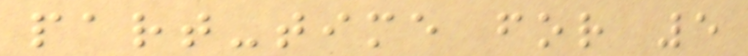part-time for 5
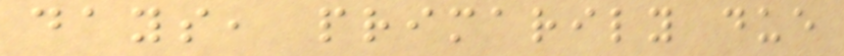days, primarily due
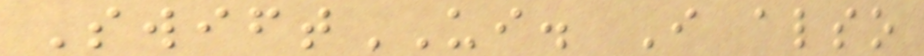SwiftUI. I also
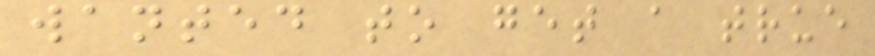wanted to get a true
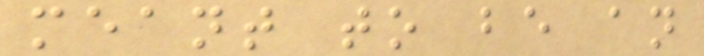meant to be an
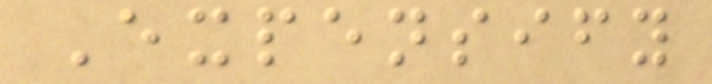Expensify
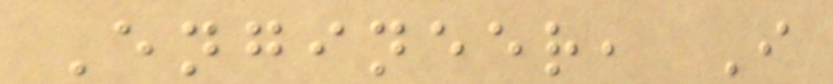Engineer, I
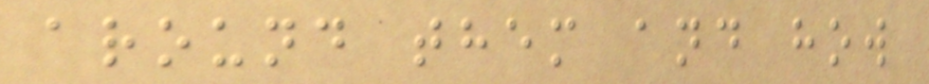around them and how
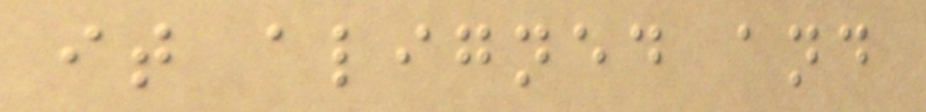it aligned and
